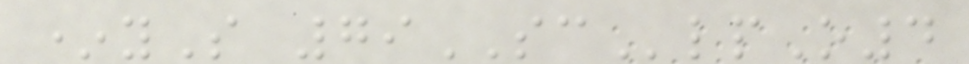*yS 79SClpO4
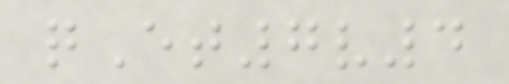qEt7v4
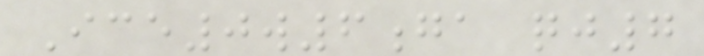Ice0w6ga qj7
